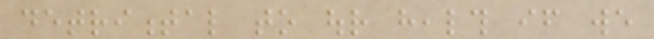detrimental to our health if we
